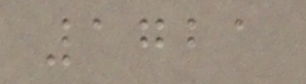1721
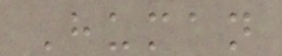Human
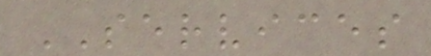SERVICES
